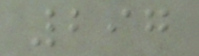297
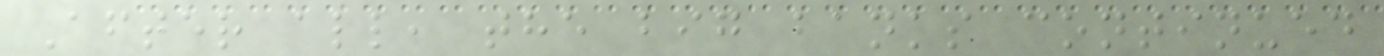After all, the big banks continued
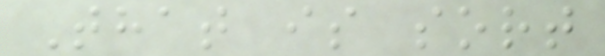That is sort
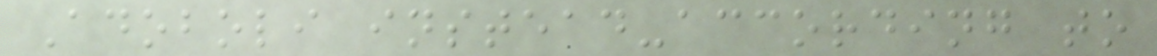Adoboli instead-according to
